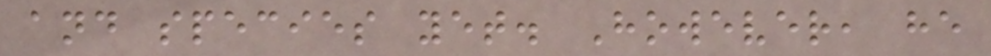and species yet. However, he
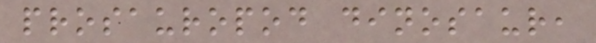prosauropod dinosaur,
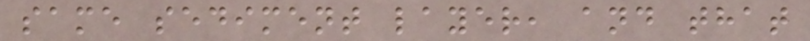same sediment layer, and that
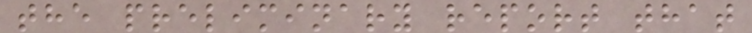the preliminary report that
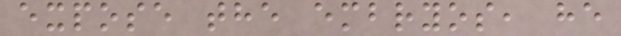expose the embryos, he
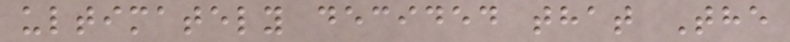ultimately decided that The
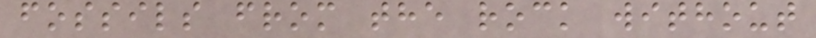fossils from the rock without
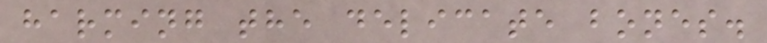harming the delicate bones.
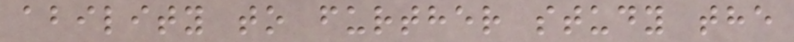ability to further study the
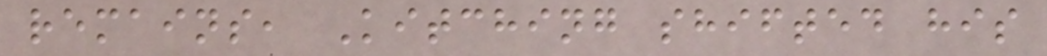remains, Kitching shifted his
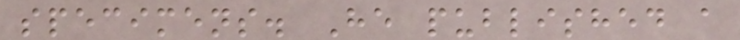specimens. He published a
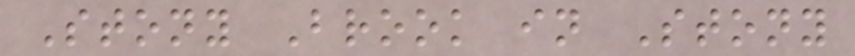Stony Brook in Stony
